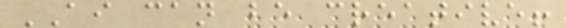AI can be creative!
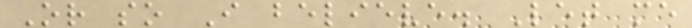Or so I believe. Let me
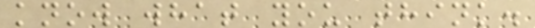know what you think.
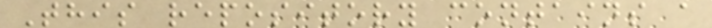This repository contains a
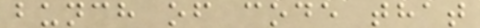bunch of code that
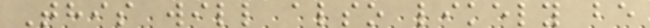This will also likely be
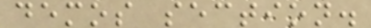demos section.
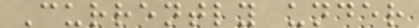Currently under
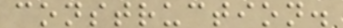construction.
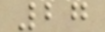27
